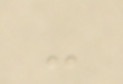-
